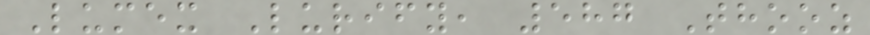Lumex Lurify, 587 Thooz
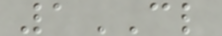1CL
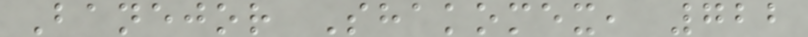Banejor Shakomex, 722
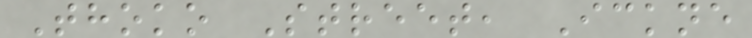Thoko Street, Ickne
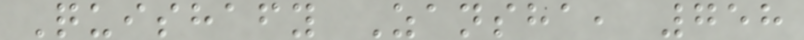Quishafy Zansha, 758
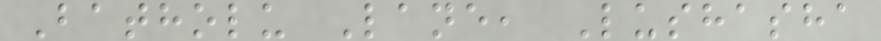Batholu Lane, Lushasha
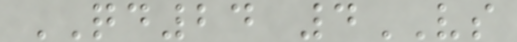QD24 4VS
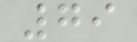79
